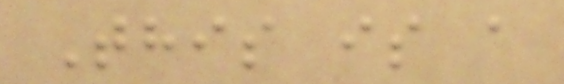This is a
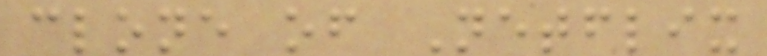clone of Netflix
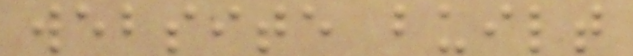website built
